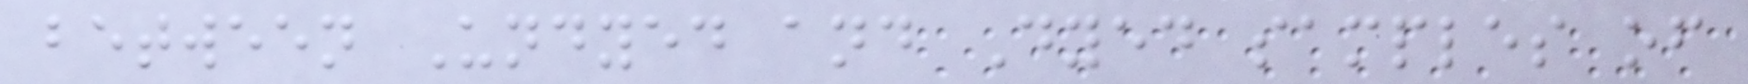between Undyed and Dyed samples of
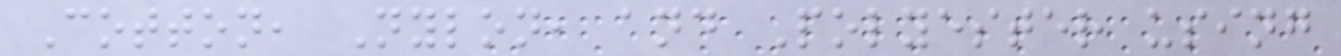Cotton, Nylon, and Polyester using
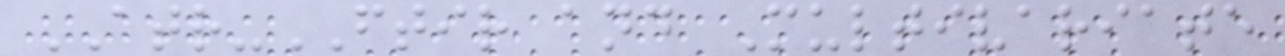ATR-FTIR and Multivariate
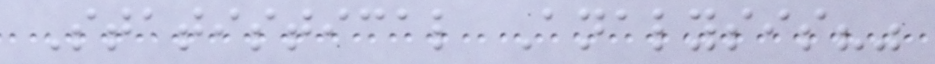Statistical Analysis?"
